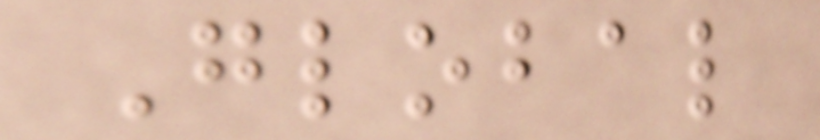Global
